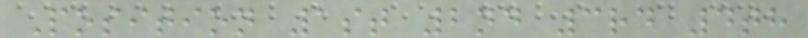Position 1st 2nd 3rd 4th
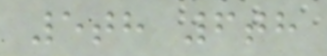5th 6th
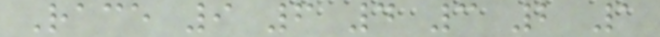Race 9 6 4 3 2 1
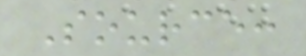Source:
